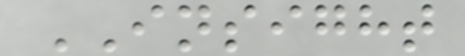INSIGHT
